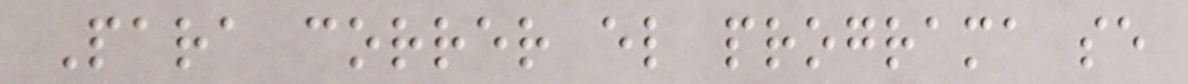Para correr el programa se
